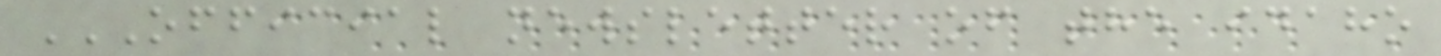OFFICIAL NEWSLETTER OF THE IDAHO
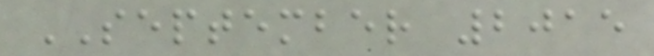SEPTEMBER 2015
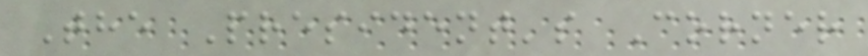The President's Corner
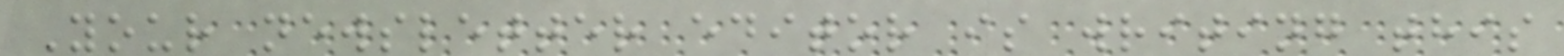Your newsletter editor is writing this
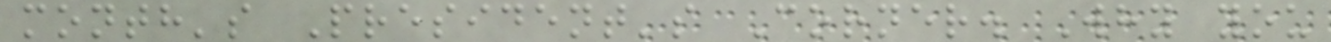month's President's Corner. Why you
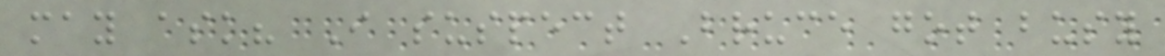may ask? I suspect Bruce got busy
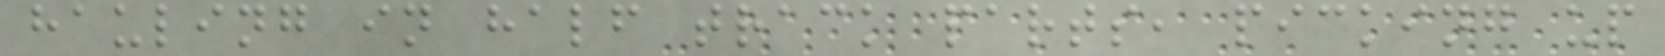hauling in half track parts, picking up
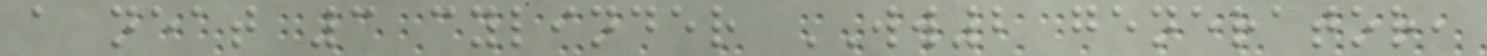a neat 3 cylinder WW2 generator,
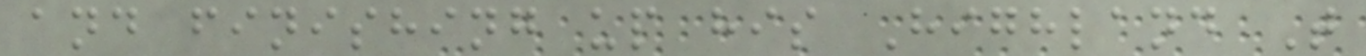and finishing up his Highland T
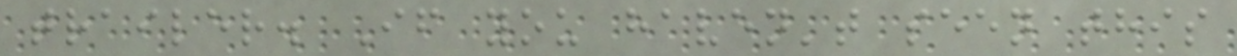trailer. If you haven't seen this
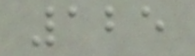125
